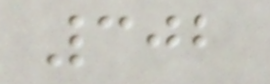302
